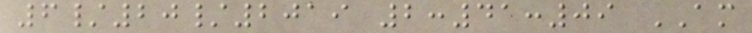6/20/2019 2:41:09 AM
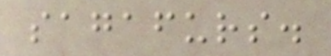sagafurs.
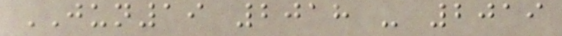JUN19 2018 - 2019
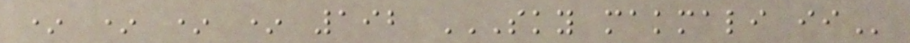* * * * 192 SKY MAKMALI II
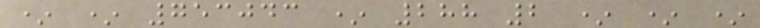* * 753043 * 288 2 * * *
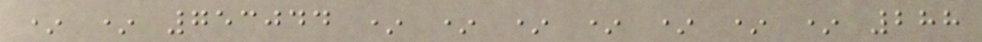* * 753044 * * * * * * * 288
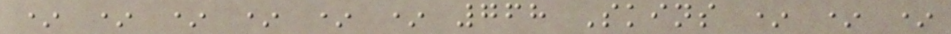* * * * * * 768 Skins * * *
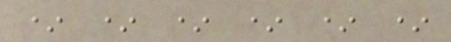* * * * * *
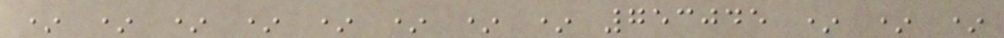* * * * * * * * 753045 * * *
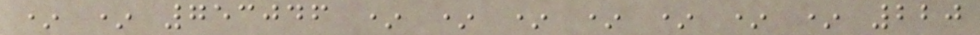* * 753046 * * * * * * * 220
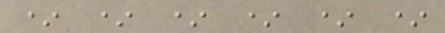* * * * * *
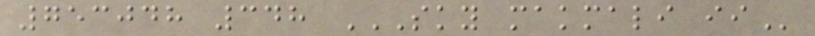753048 348 SKY MAKMALI II
